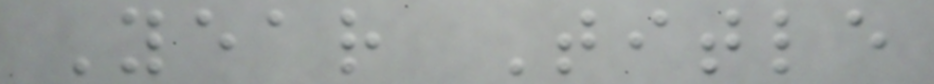Year Title
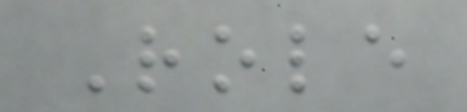Role
